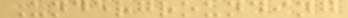Undergrounding
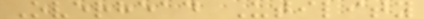Overhead Utility
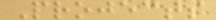Projects
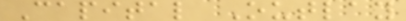Capital Outlay
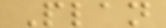Plan
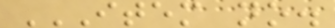ITEM NO.
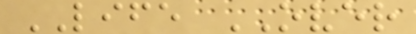LIFE OVER
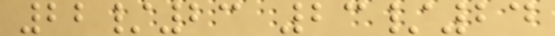22/23 23/24
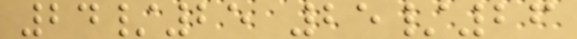24/25 25/26
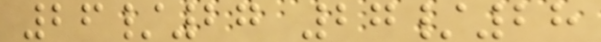26/27 27/28
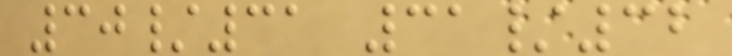30/31 31/32
